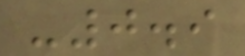-0.9
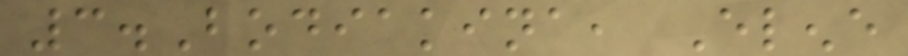3.Bodiakina, Elene
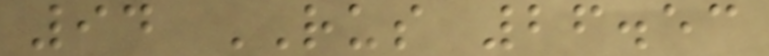94 RUS 26.53
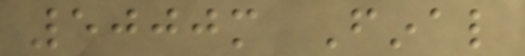5000m Final
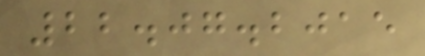22.07.2015
